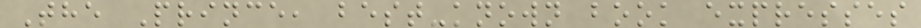The Prince, best-known book expresses
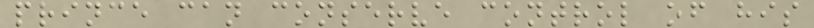prince can conserve control of his
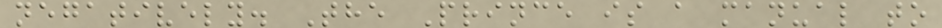negatively. The Prince is a manual to
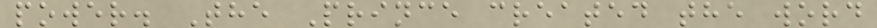power. The Prince created the word
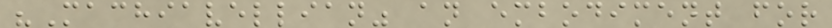"Machiavellian" an embodiment for
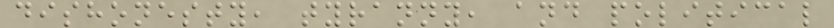dishonesty, tyranny, and political
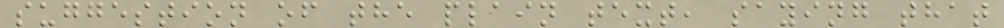suggestion of the plain text, saying that
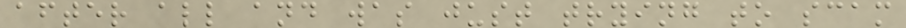after all and was just trying to scam
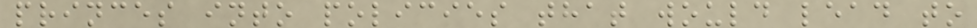princes into policies that would lead to
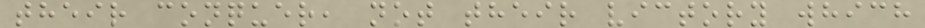their conquer, not their victory which
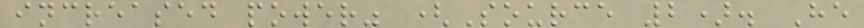increased power" (Source 2). He
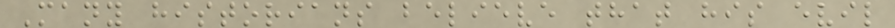Many historians believe that his evil
